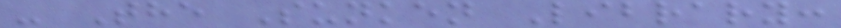- The Sunken Library:
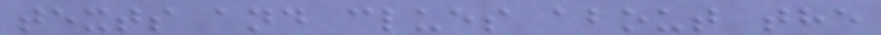texts and clues about the
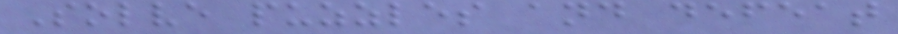Solve puzzles and defeat
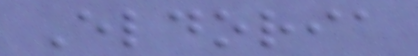Eldoria
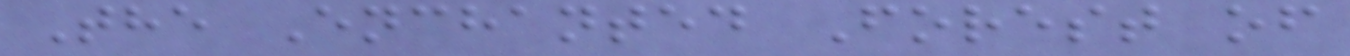The Enchanted Forest of
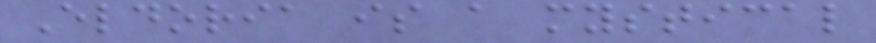Eldoria is a mystical
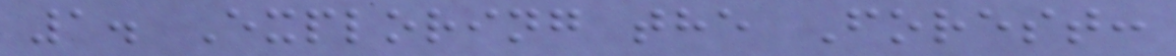1. Exploring the Forest:
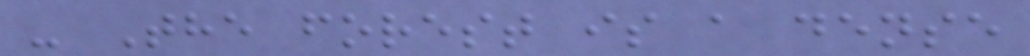- The forest is a dense
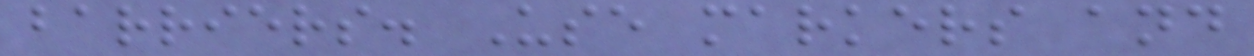barriers. Use markers and
